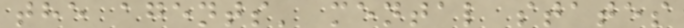the agents' mental states
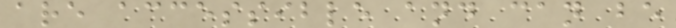are accessible and can be
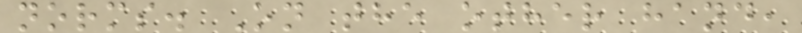norms. On the other hand,
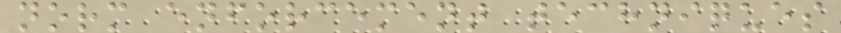norm enforcement techniques
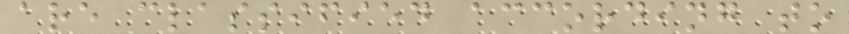are classified according to
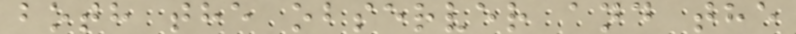both the observer and the
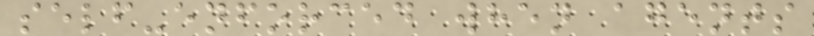self-enforced when agents
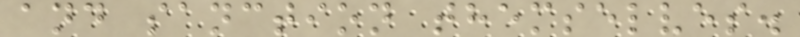and sanction themselves.
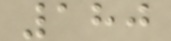180
